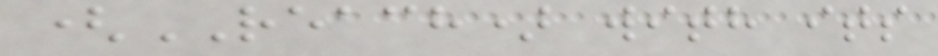(REACH) with its
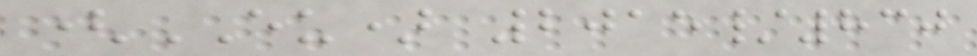(EU) 2015/830
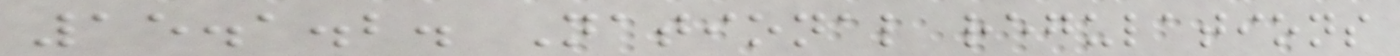15.1.2. National regulations
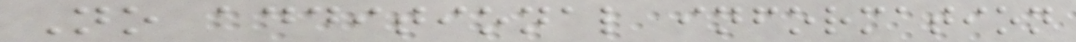No additional information
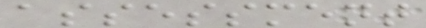assessment
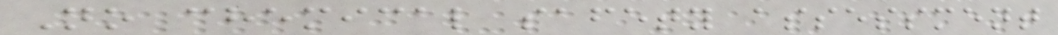No chemical safety assessment
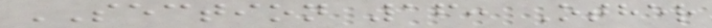SECTION 16: Other
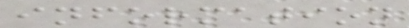information
